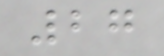27
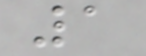1
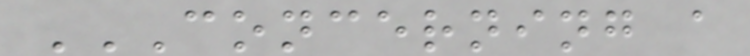CONCERNING A
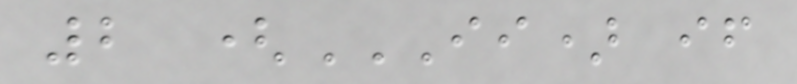2 (II) IF
